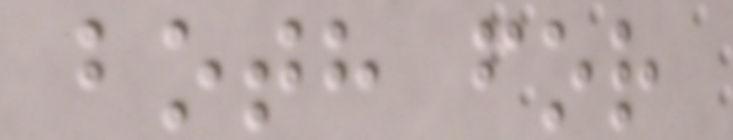both for
